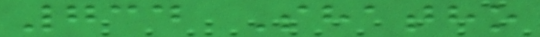734 Shatho
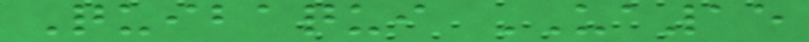Quibaqui UA15
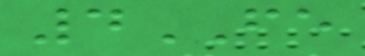4FE
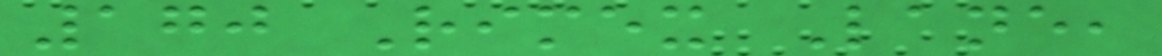170 Rimex Lane,
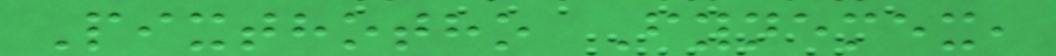Pixthotho Fynemex,
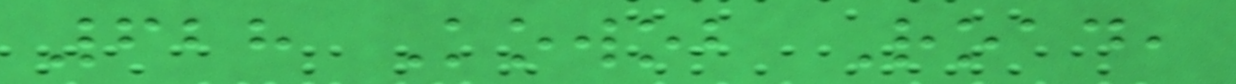628 Kowob Road,
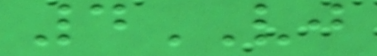4VJ
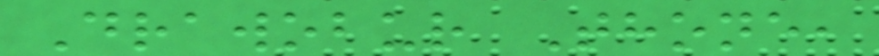Drawobur Thone,
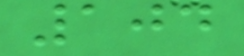104
